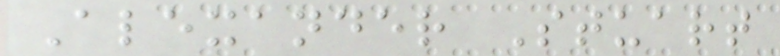Alexander Stuart
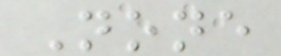None
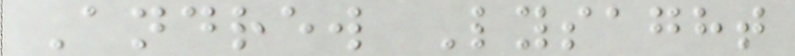Andrew Lysaght
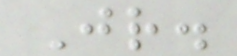Jr.
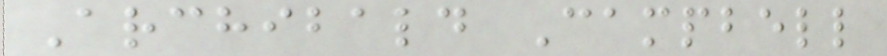Archibald Campbell
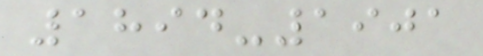1894-1901
